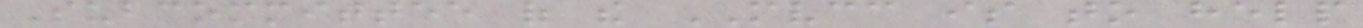Subcommittee of the MVCC is to help
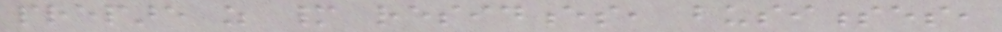prepare as many residences, businesses,
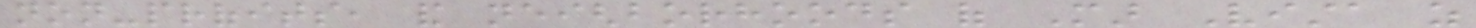non-profits, and neighborhoods of Mar Vista as
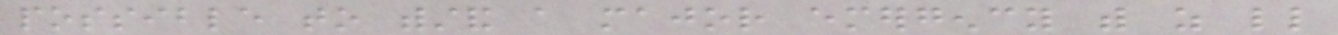possible to withstand a major emergency with as little
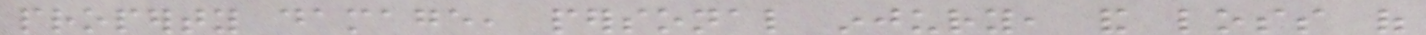property damage, personal injury, and loss of
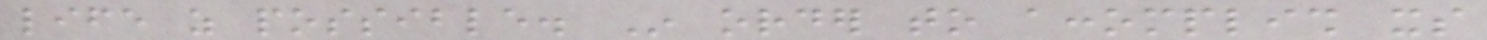life as possible. In order to accomplish its
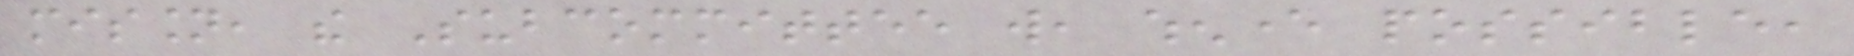mission, the Subcommittee will, whenever possible,
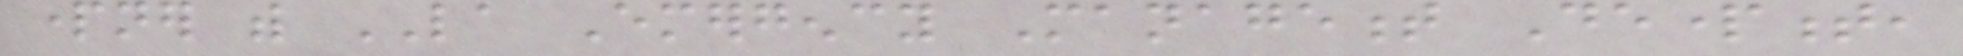partner with LA Emergency Management Department,
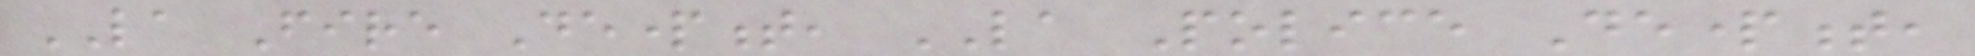LA Fire Department, LA Police Department,
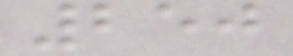250
